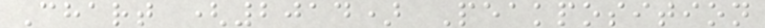Chart (2014) Peakposition
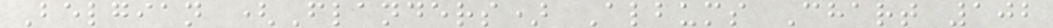Belgian (Flanders) Albums Chart 102
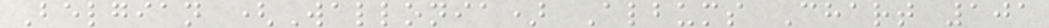Belgian (Wallonia) Albums Chart 101
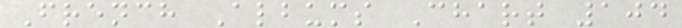French Albums Chart 104
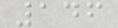146
